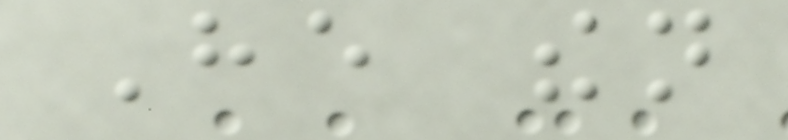He then
